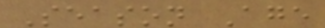Season Age
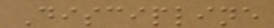Discipline
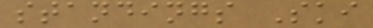standings Ski
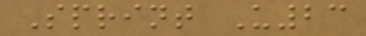Sprint U23
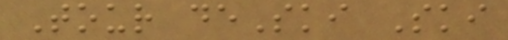Tour deSki Ski
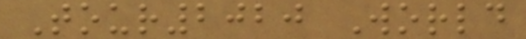Tour2020 World
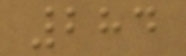284
